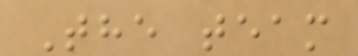The team
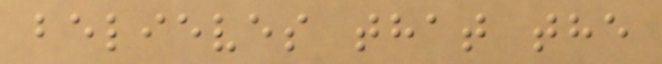believes that the
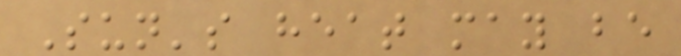Sun's heat may be
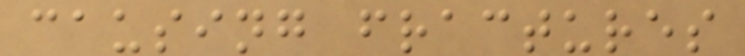causing fractures
